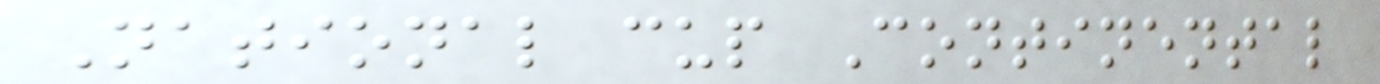National cup Continental
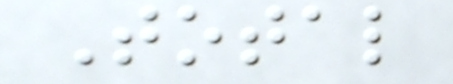Total
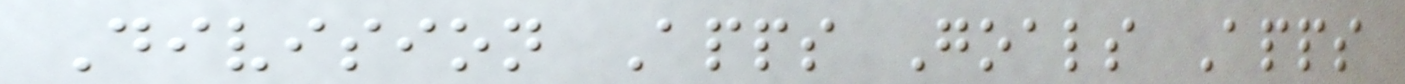Division Apps Goals Apps
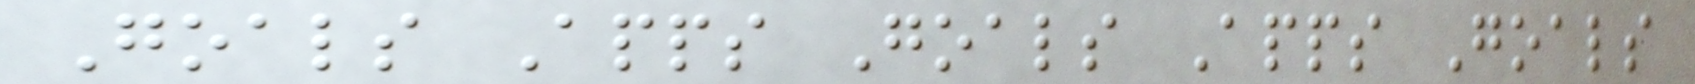Goals Apps Goals Apps Goals
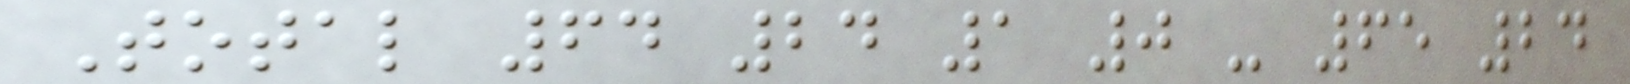Total 64 24 1 0 - 65 24
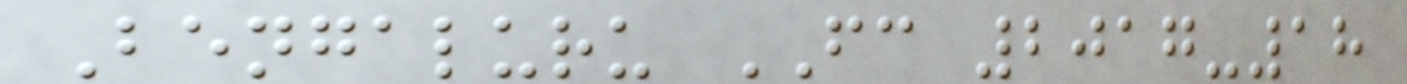Bengaluru FC 2017-18
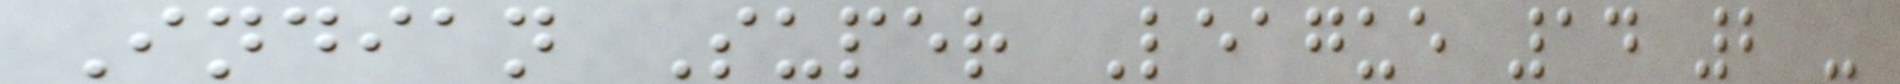Indian Super League 14 2 -
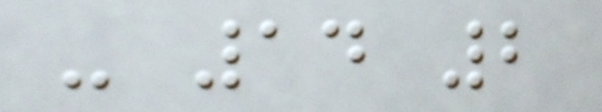- 14 2
